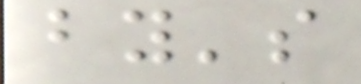by's
